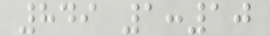849 1:10
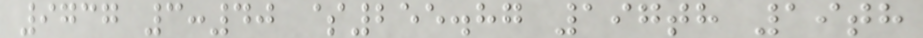9737 3:40 $255.87 197th 19th
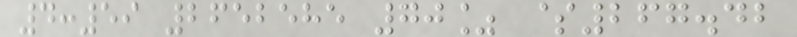4:59 2652585 70% $267.42
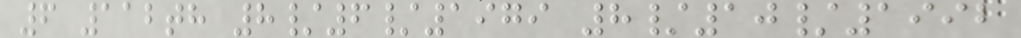6 112th 8/6/1979 8/10/1992
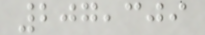207,309
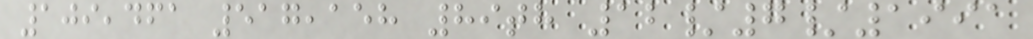109,461 517,158 89th 12/7/1991
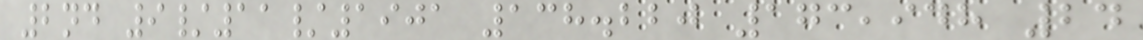2nd 9/11/1901 138.220 173,948 24
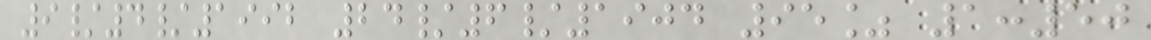9/4/1992 24/6/1904 95% 1:50
